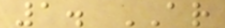1. AR
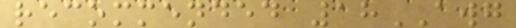recommended 18AWG
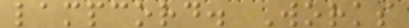lampcord. Works
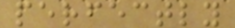perfectly
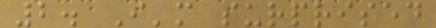2. I'm surprised
